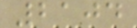2104
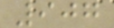907
